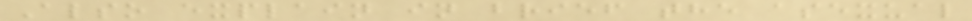Also explain in brief the asexual
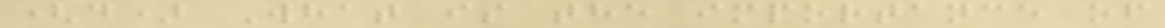(d) What is the importance of
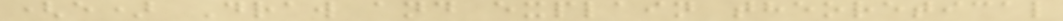(e) Draw and explain theoretical
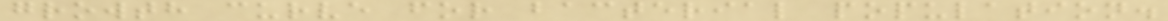growth curve for bacterial population.
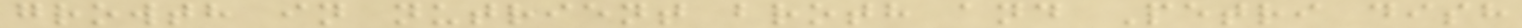growth in nutrient broth and Petri dish
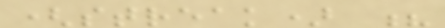(streak) ?
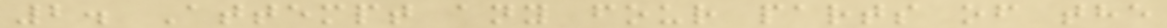2. Attempt any four parts of the
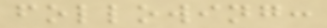following:
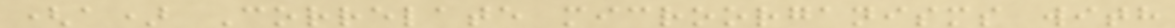(a) Correlate microorganisms with
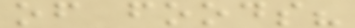of foods?
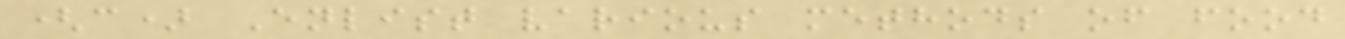(c) Enlist various methods of food
